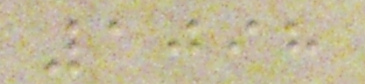1098
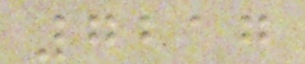7217
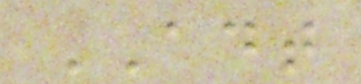ADT
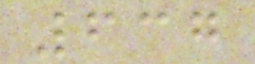637
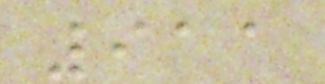911
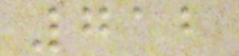712
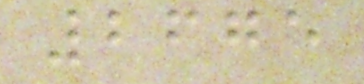2675
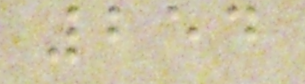254
